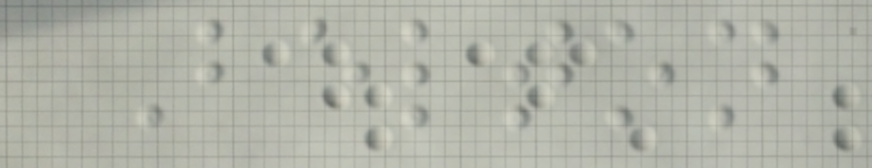Belton
